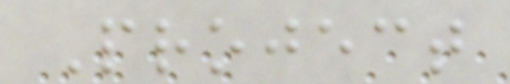Project
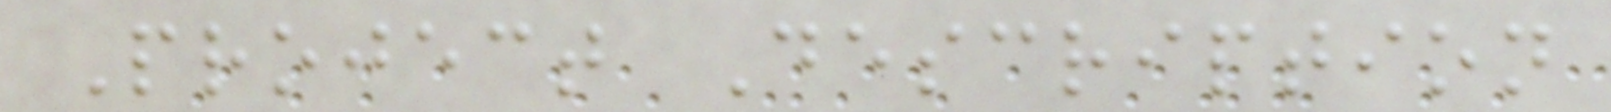Project Description
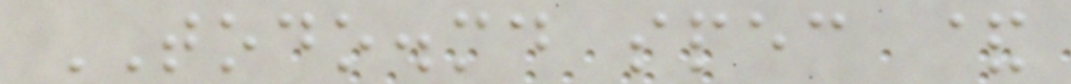TODO.md spec &
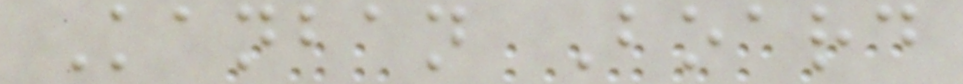Kanban Board
